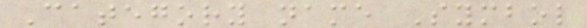Category name Symbol
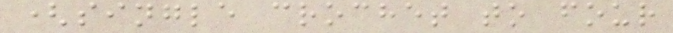(single crochet to four
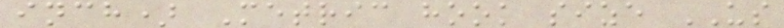inch) Metric hook size US
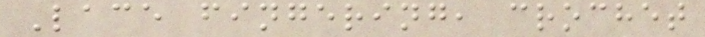Lace fingering, crochet
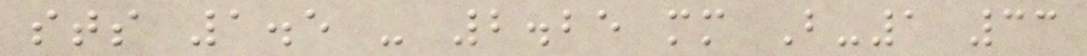sts 1.5 - 2.25 mm B-1 33
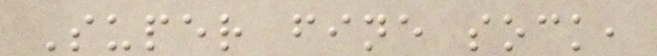Super fine sock,
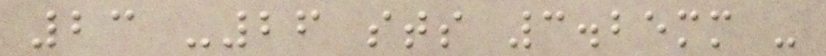23 -26 sts 3.25mm -
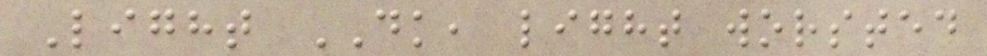Light DK, light worsted
